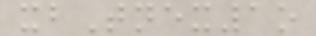xbTnex1o
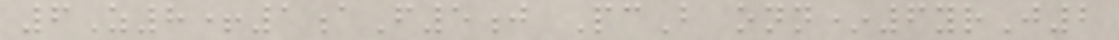6Z8+1aF5j PcB onn*6yrJ2
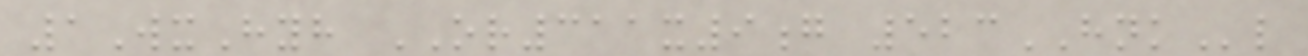1WxHyh OR311x9g 523HNKl
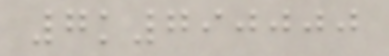7k790000
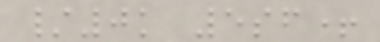/0k 5sf+
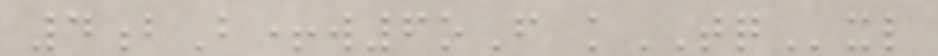4bB+w6oF kTQxl
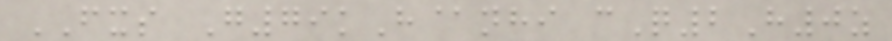FXS G79kH@nhi cQ2H0z
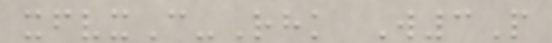xfvxC-Rhk W3P
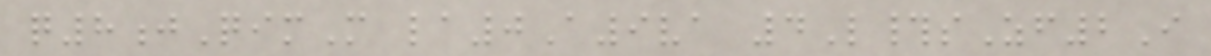q8jQimM la0A9va 4L#sZf2I
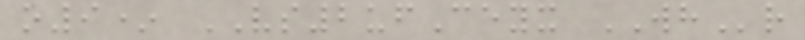o9* VS2ufCeyx WHr
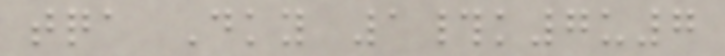tqa Dky 1#k7u7
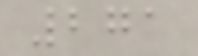271
